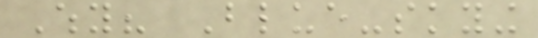Why? Blue-skying
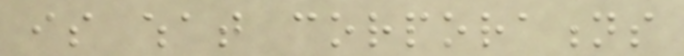is what corporations
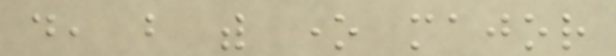do, but with one major
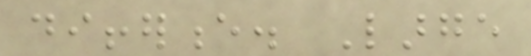difference. Large
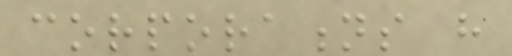corporations have
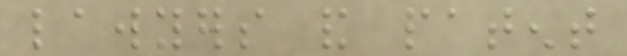lawyers and patent
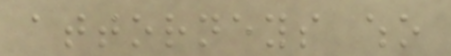attorneys who
